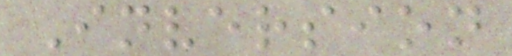Inversion
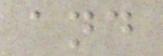and
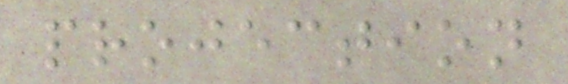projection
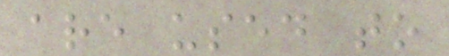are used to
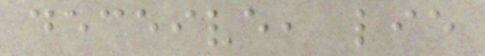deceive, lie
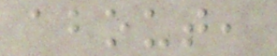about,
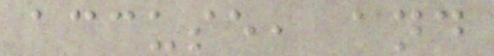accuse, and
